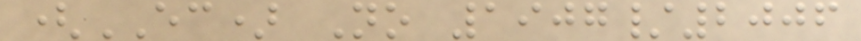(EC) No 1907/2006
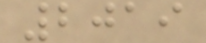2019
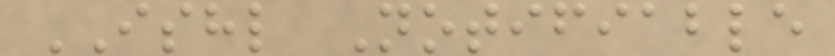ISHL Notifiable
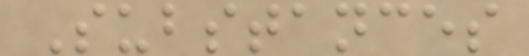Substances
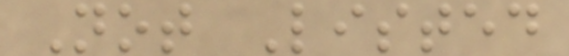Not Listed
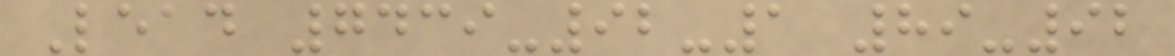Lead 7439-92-1 89-92
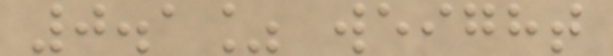0.1% weight
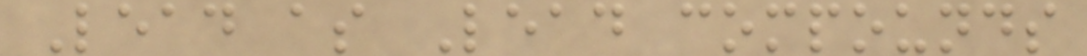Lead as Lead compounds
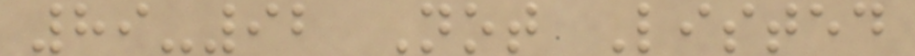89-92 Not Listed
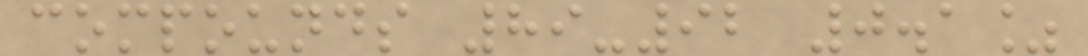compounds 89-92 0.1%
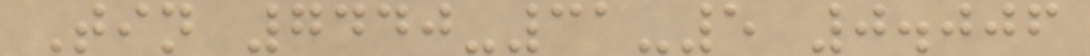Tin 7440-31-5 0.006
